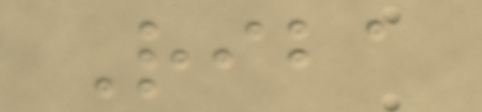Riba
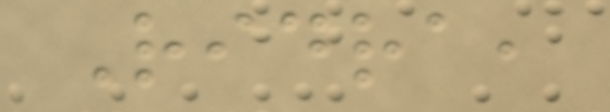Ridra,
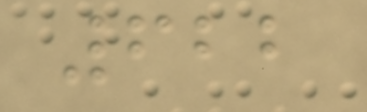622
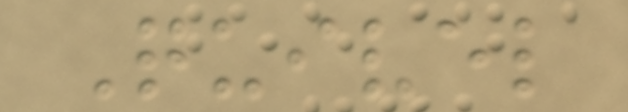Quivel
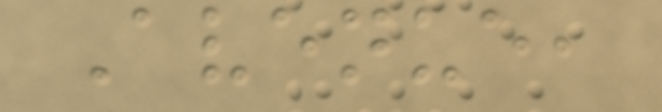Avenue,
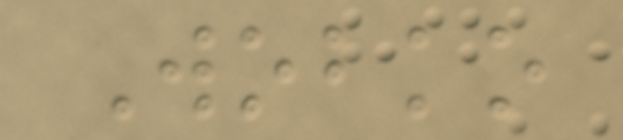Wobko
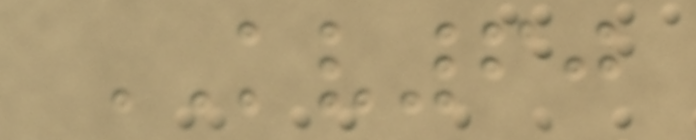KV60
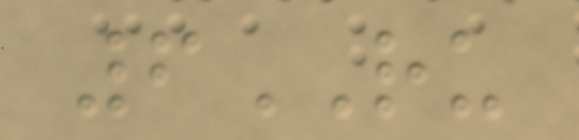6RU
